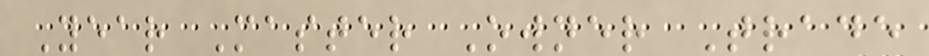Year Master Owner Trade
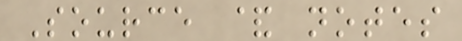Source & notes
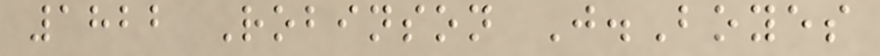1822 Robinson J.Boyes
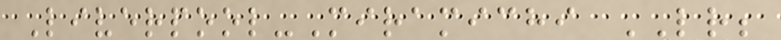Liverpool-Miramichi LR;
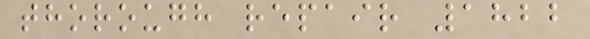thorough repair 1822
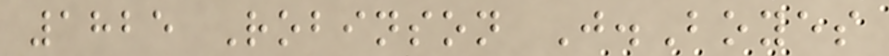1825 Robinson J.Boyes
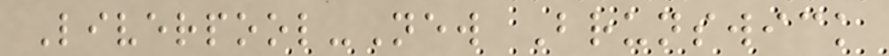Liverpool-New Brunswick
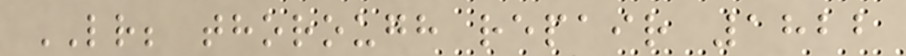LR; thorough repair 1822
